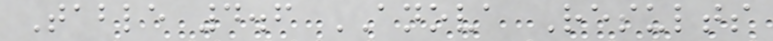Table 4.6 ANOVA Results
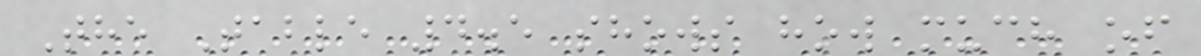The Table 4.5 shows how much of
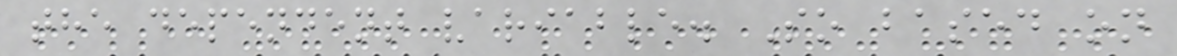the dependent variable. So based on
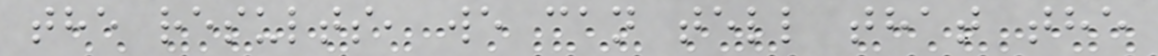the results, we can tell that the
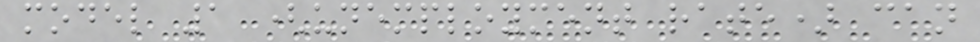model 1 (unemployment rate) can
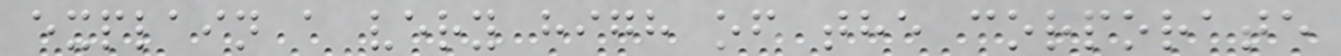explain a very high of the corporate
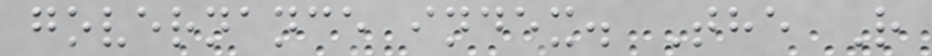governance index. The R
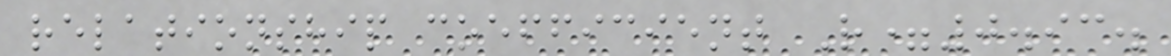relationship coefficient R=0.93.
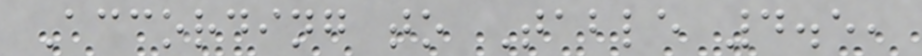According to Table 4.5,
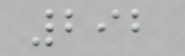292
